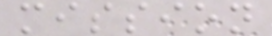mission
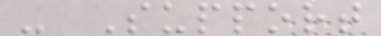- Support
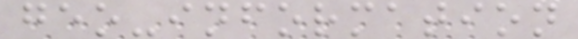geo-information
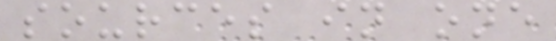sources in one
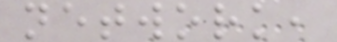network,
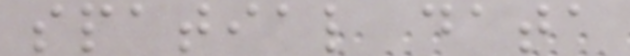spatial data
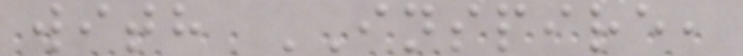with INSPIRE,
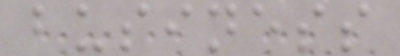business
